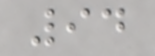94
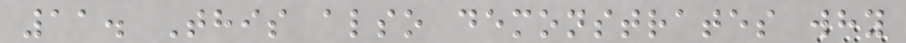11. This also demonstrates why
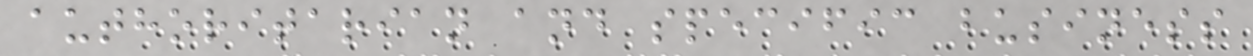authoritarian and specific business
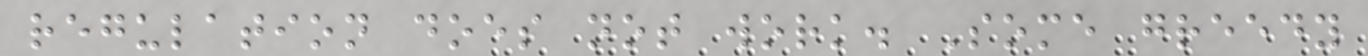regulation does not work. Some greedy
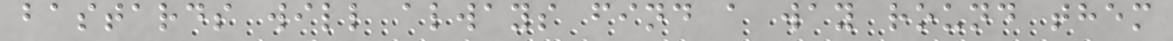bastards will always find a way round them
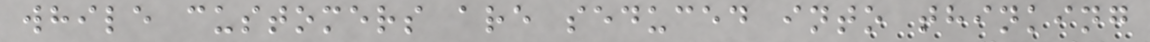while customers are seduced into thinking
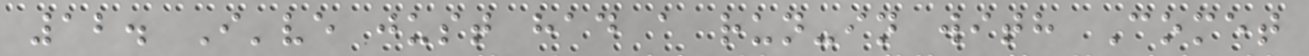12. I've just had a run-in with Comet
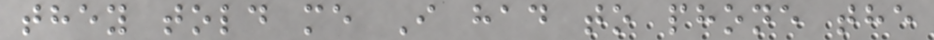they told me I had to phone the
